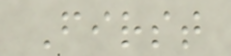First
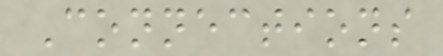Connections
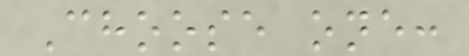Choose one:
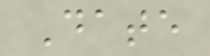Date
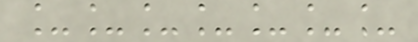_______
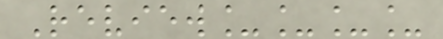Review____
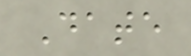Date
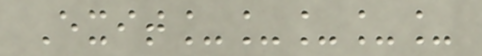Exit_____
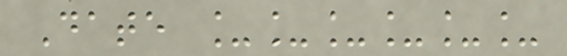Date ______
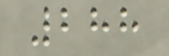288
